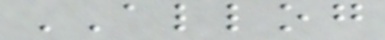ALLOG
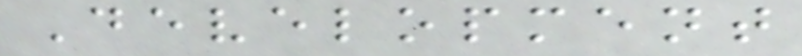Development
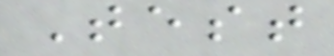Test
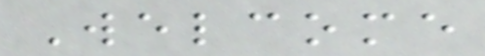Welcome
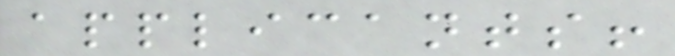applicants!
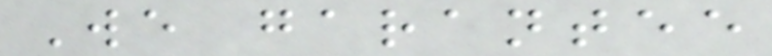We garantee
